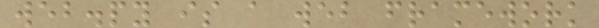web.py is a web framework
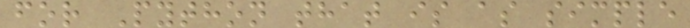for Python that is as simple
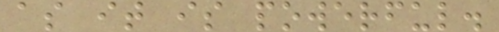as it is powerful.
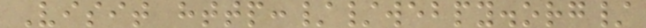Visit http://webpy.org/
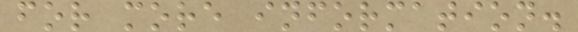for more information.
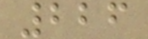226
